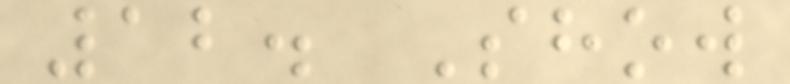12. Show
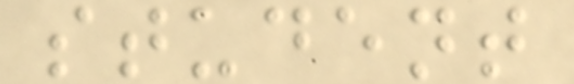student
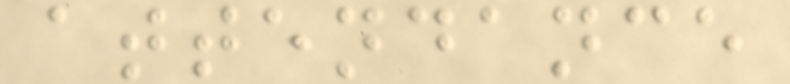attendance
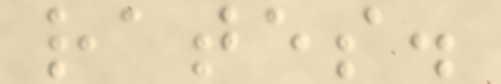rates.
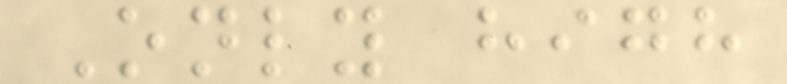Only high
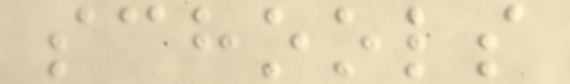schools
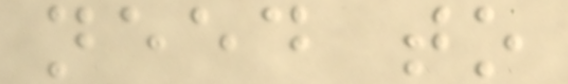need to
